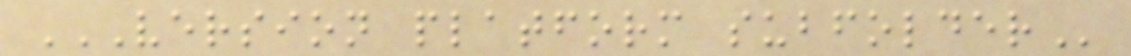VERSION PLATFORM SUBFOLDER
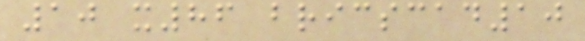10 x86 bricscad10
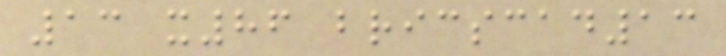13 x86 bricscad13
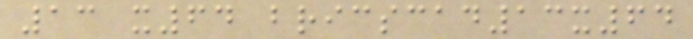13 x64 bricscad13x64
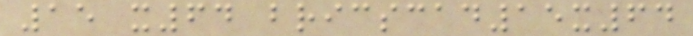15 x64 bricscad15x64
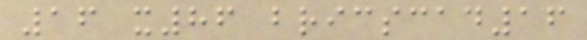16 x86 bricscad16
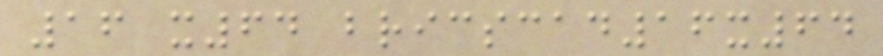16 x64 bricscad16x64
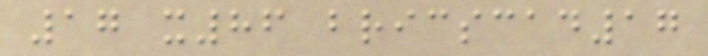17 x86 bricscad17
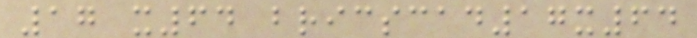17 x64 bricscad17x64
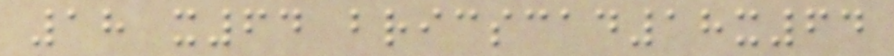18 x64 bricscad18x64
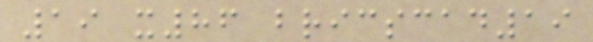19 x86 bricscad19
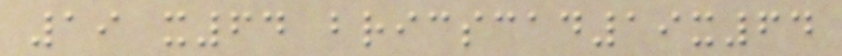19 x64 bricscad19x64
